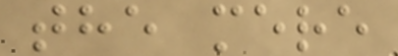the mere
